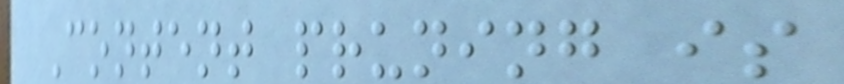Content pruning is
